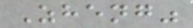Zheng"
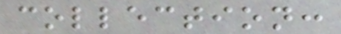collection:
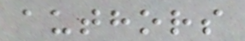authors
